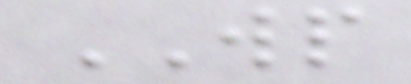WP
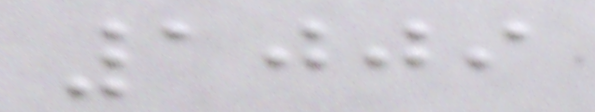1009
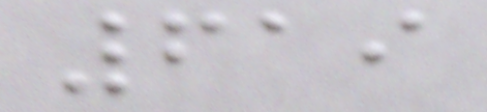619
